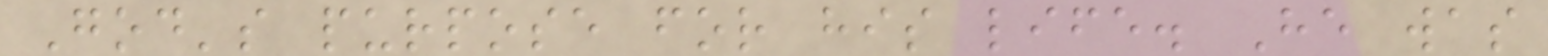God's purpose for his life. He was
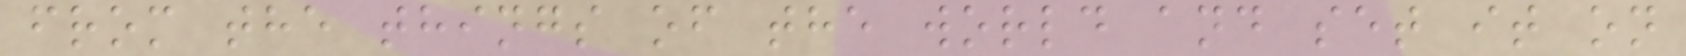from the things of the world and set it on
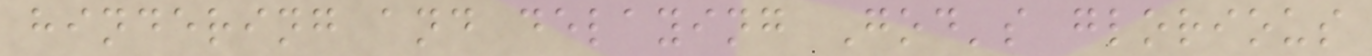hindering and delaying God's glorious
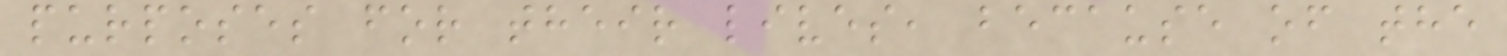purposes for their lives, because of the
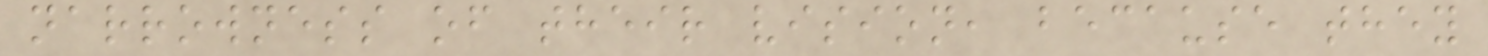narrowness of their vision, because they
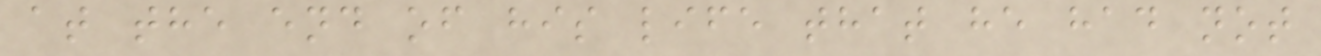at the end of his life that he had not
